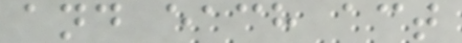and each act
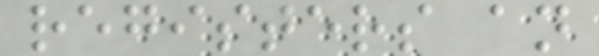registers an
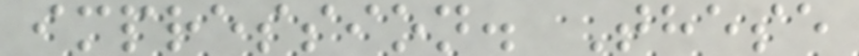impression. These
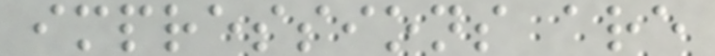impressions are
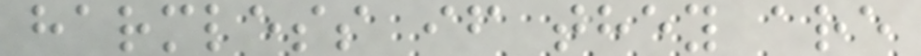harmless if they are
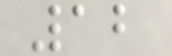12
